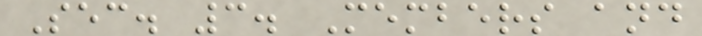Sec. 3. Members and
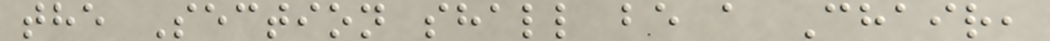the Section shall be a Chair,
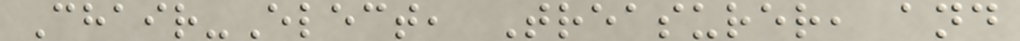Chair-Elect, Treasurer, and
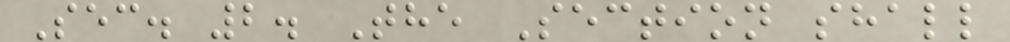Sec. 2. The Section shall
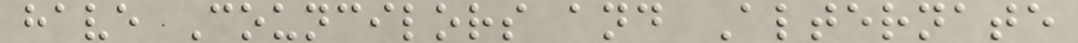have Councilors and Alternate
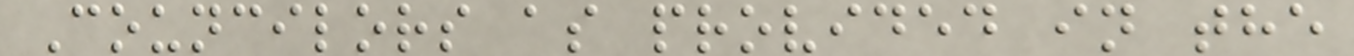Councilors as provided in the
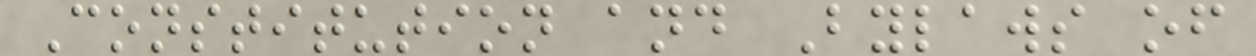Constitution and Bylaws of
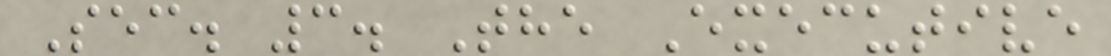Sec. 3. The Executive
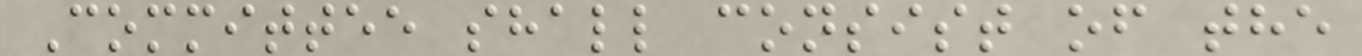Committee shall consist of the
